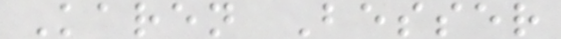Karen Besser
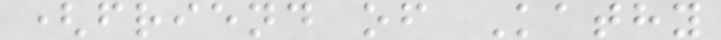(friend of Kathy
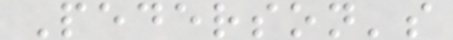Pederson's
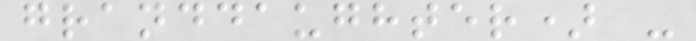granddaughter) -
